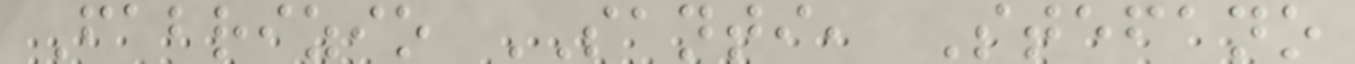Fabrizio SANTI, Stefano
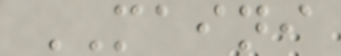MAINI
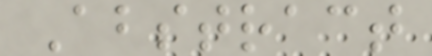Abstract
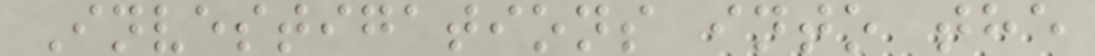Investigations into the
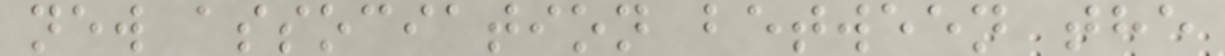new association between the
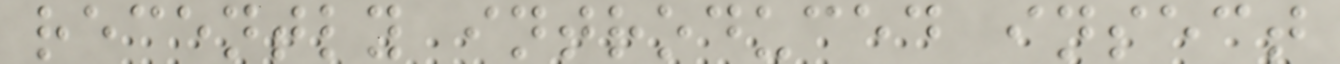recently introduced insect
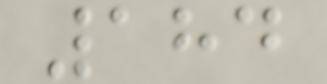184
